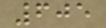605
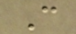C
